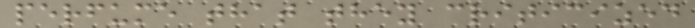perfume that they criticized
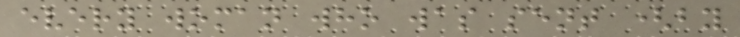every woman who was sent (by
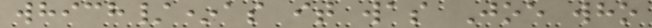which/*as it was Joe who
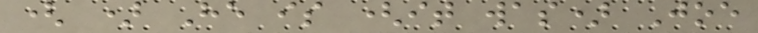( ) He is (it was) Joe
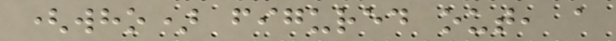(who) figured out, a
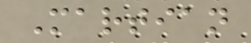Martian
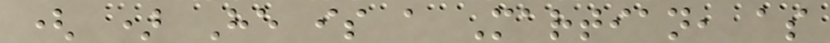( ) He is a Martian, as
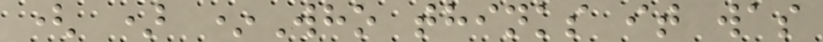( ) *Who thinks it was
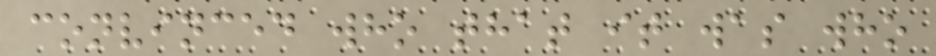convinced who that it was who
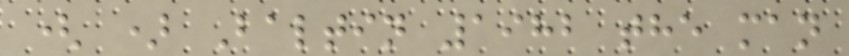( ) Baltin 1982 the man
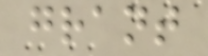grant
